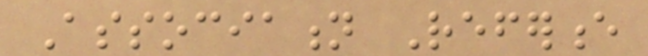Association Reference
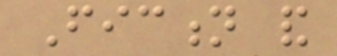Fiction and
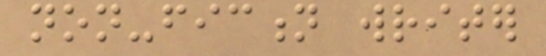non-fiction writer
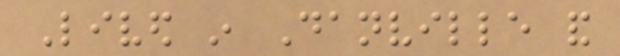Lived in Danville and
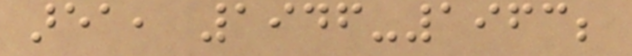area, 1946-1963;
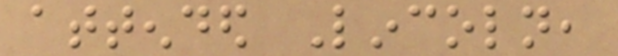attended Lincoln,
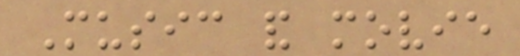Music and movie
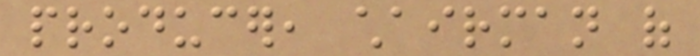producer, chairman of
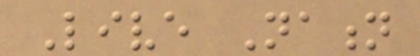Live Nation
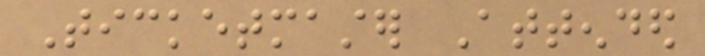Ticketmaster Attended
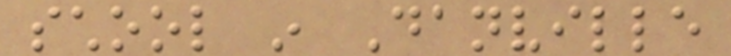school in Danville
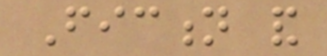Fiction and
